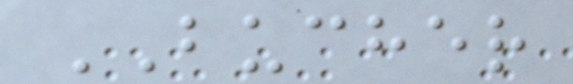BUCHER
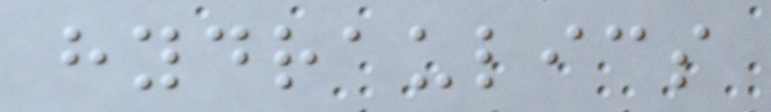hydraulics
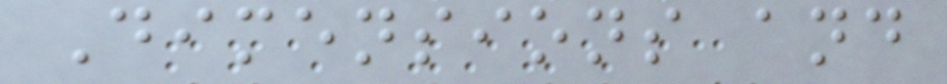Dimensions and
